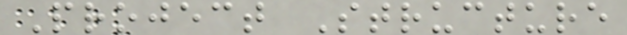Project Structure
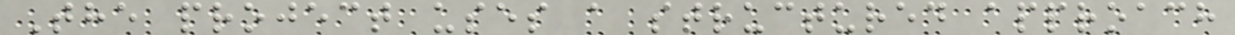The project uses a structured approach
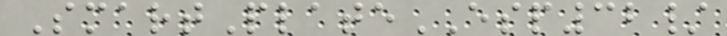SmartPlateESP32/
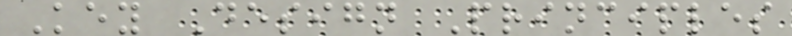Key Design Principles
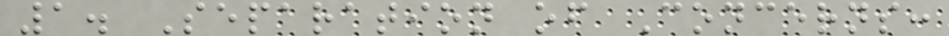1. Separation of Concerns:
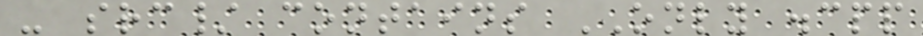- src/ contains ONLY .cpp
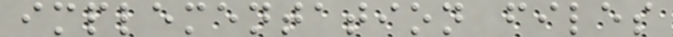implementation files
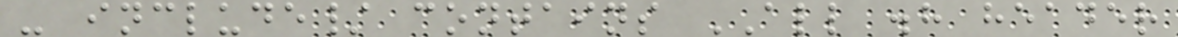- include/ contains ALL .h header
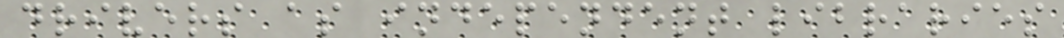drivers as independent libraries
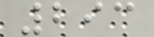293
